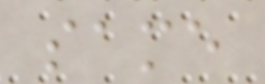same
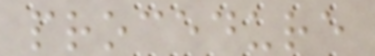procedure
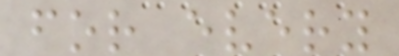for every
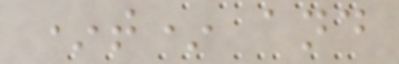*t* and
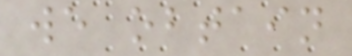we obtain
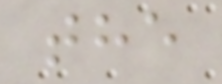the
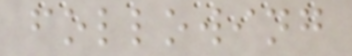following
